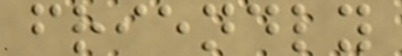friendly
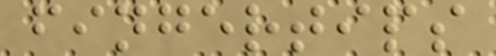fingertips
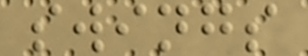swings
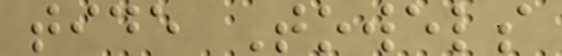tide Towels
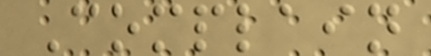Complain
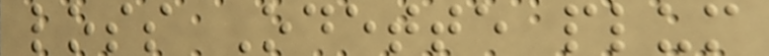loss Odette plum
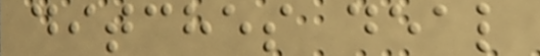ditches deal
